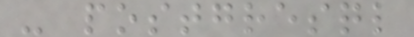- postgresql
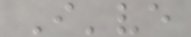I've
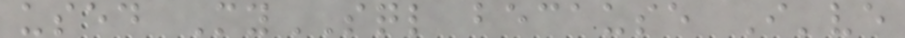used MySQL because I've
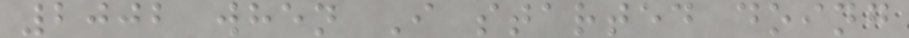2002 when I started doing
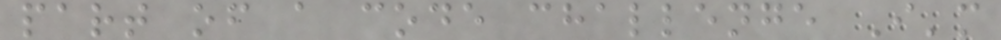part of a code challenge I'm
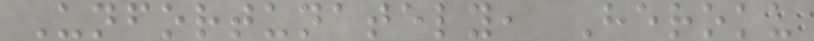Unfortunately, Heroku
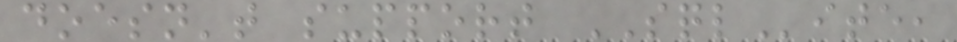doesn't support SQLite,
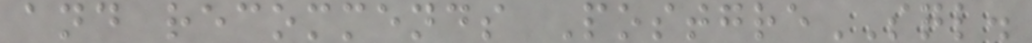and recommends PostgreSQL.
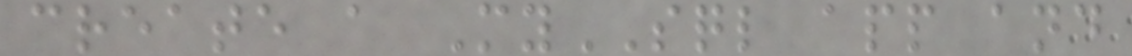create a MySQL app and
